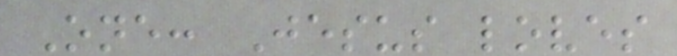One: Jesus loves
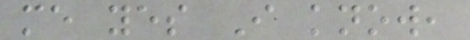me yes I know,
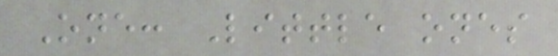One: Little ones
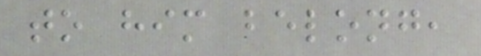to him belong,
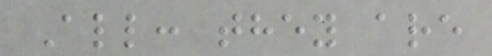All: they are
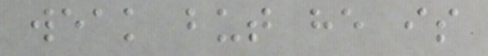weak but he is
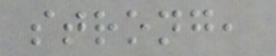strong,
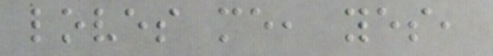loves me, yes,
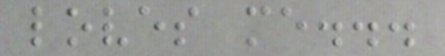loves me...
